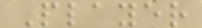Player
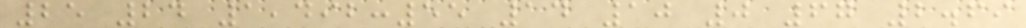25 24 1,492:55 14 10 0 67 2.69
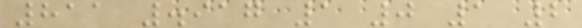811 .917 1 0 1 2
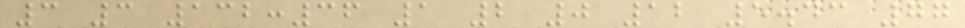3 3 132:36 1 2 0 12 5.43 77
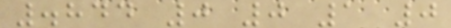.844 0 0 1 0
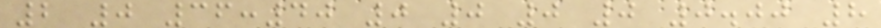2 0 36:40 0 0 0 0 0.00 8
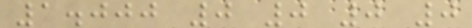1.000 0 0 0 0
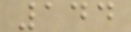144
